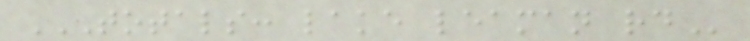TOTALS: LAKE LEAMAN RD
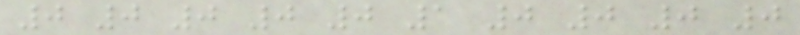0 0 0 0 0 1 0 0 0 0
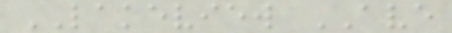LAKEVIEW AVE
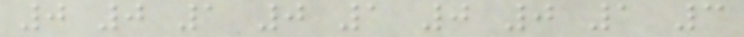0 0 1 0 1 0 0 1 3
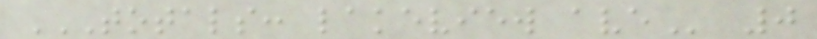TOTALS: LAKEVIEW AVE 0
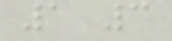1 3
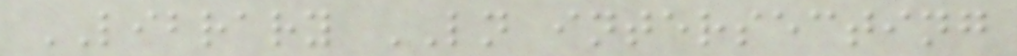LIBRARY LN intersecting
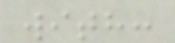with:
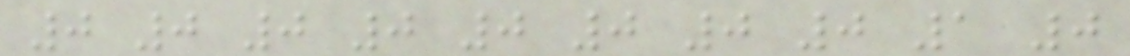0 0 0 0 0 0 0 0 1 0
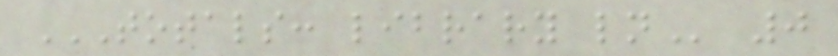TOTALS: LIBRARY LN 0
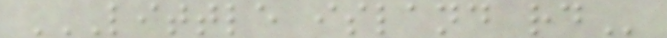LITTLE ISLAND RD
